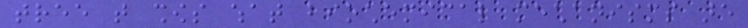tree that shows what biochemical mechanisms are
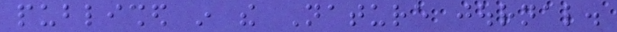published in the Nature journal.
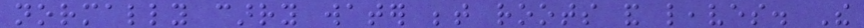normally carry water between roots and leaves. The
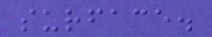surface.
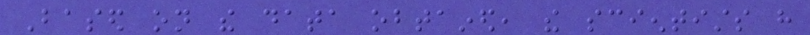Based on the data obtained, the scientists have
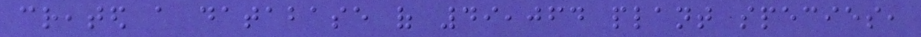created a database of 49,064 plant species,
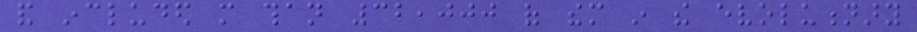and included more than 32,000 of them in the evolutionary
